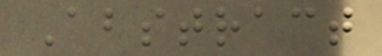Abstract
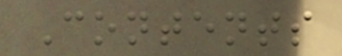Contents
